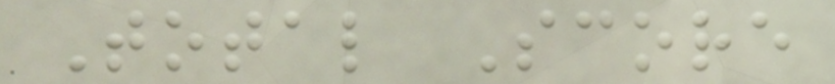Total Score
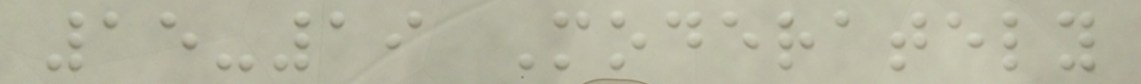15-19 Moderately
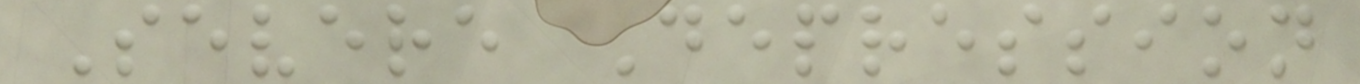Severe Depression
